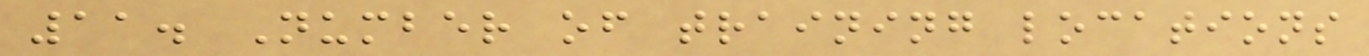11. Number of training locations
